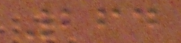264
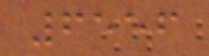6556
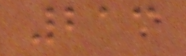213
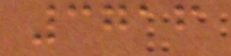3716
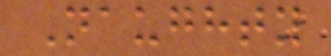Naughty
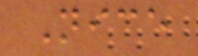Nice
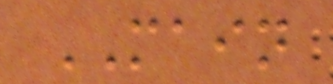MAIN
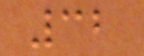32
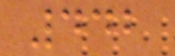442
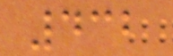432
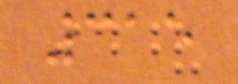315
